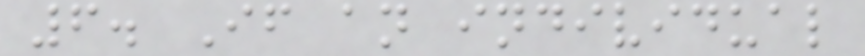6. If an individual
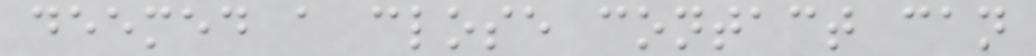deemed a close contact can
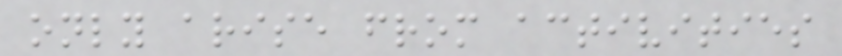only arise from activities
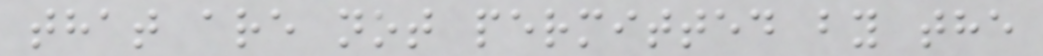that are not permitted by the
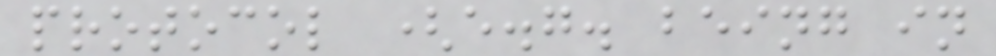protocol (e.g. being in
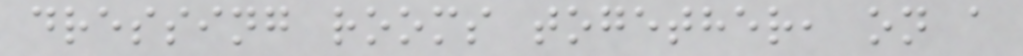dressing rooms together, on a
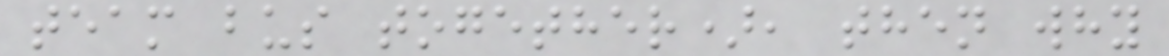team bus together), then why
